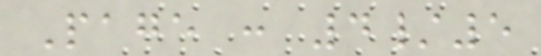Page : 4/5
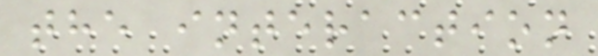the interaction
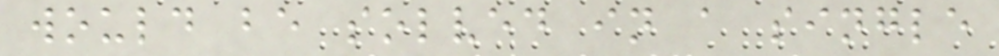would be solved in a single
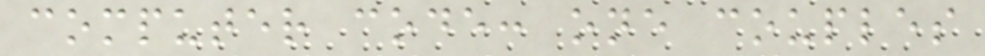computer code: one couples
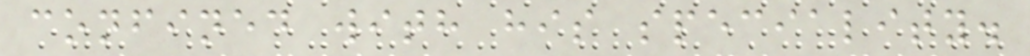confined with his speciality.
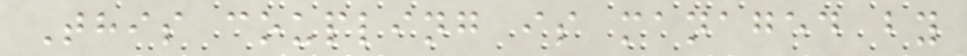This coupling is managed by
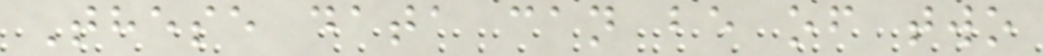These data can be of two
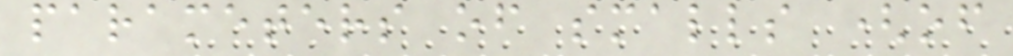parameters of smalls (of
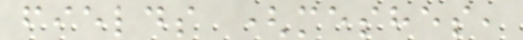fields (meshes,
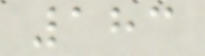183
